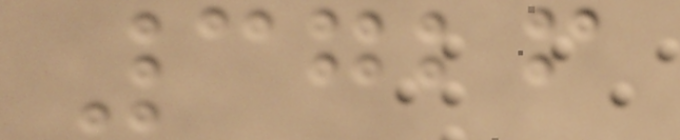3726
